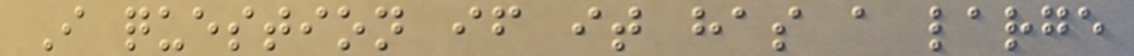I question if it has a large
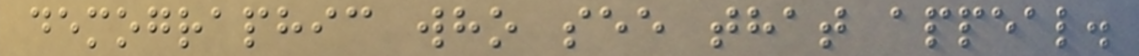demographic who see that appeal.
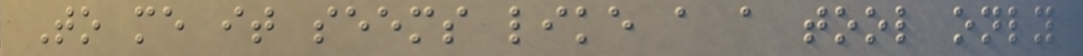To me it seems like a a tool only
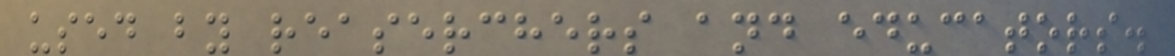used by reaserchers and educators.
